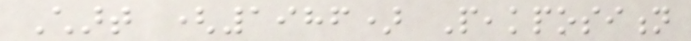Chart (1986) Peakposition
